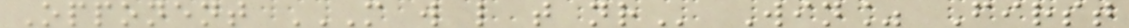Opponent M W L T NR Win% First
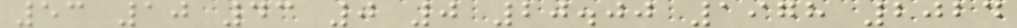53 10 43 0 0 20.00 1978 2024
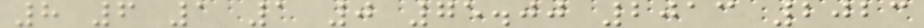8 6 1 1 0 75.00 2013 2023
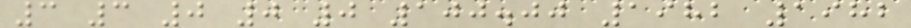3 3 0 0 0 100.00 1982 1982
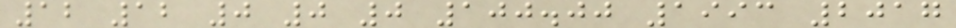12 12 0 0 0 100.00 1993 2017
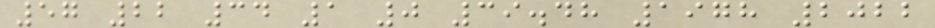57 22 34 1 0 39.48 1978 2022
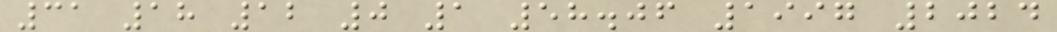31 18 12 0 1 58.06 1997 2024
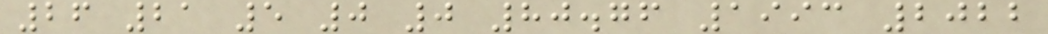26 21 5 0 0 80.76 1993 2022
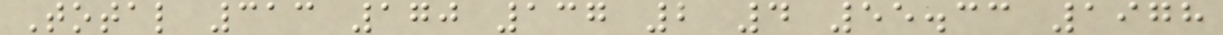Total 313 170 137 2 4 55.33 1978
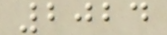2024
